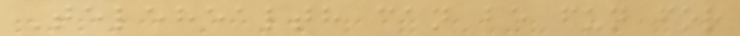Telehealth can be fun for
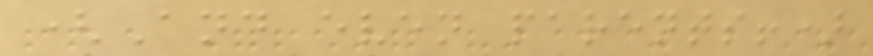(And even parents!)
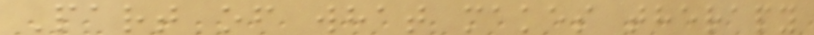Part of what makes therapy
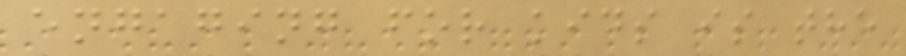engaging for kids is the
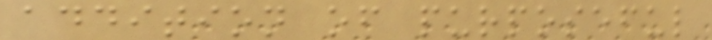addition of purposeful
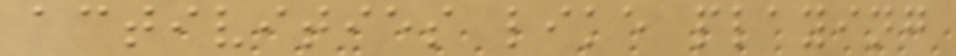activities like playing
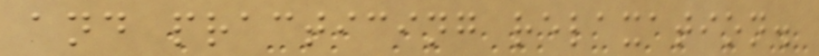and practicing relaxation.
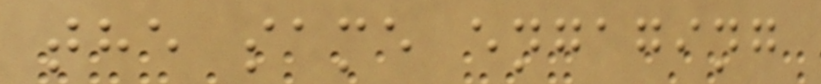the same engaging
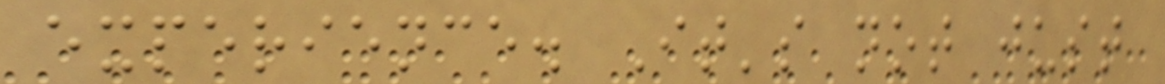experience. It's not just
